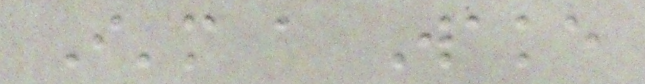I'm a Wake
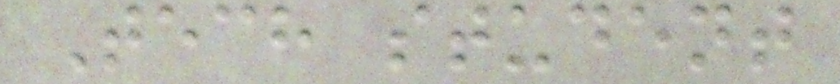Tech student
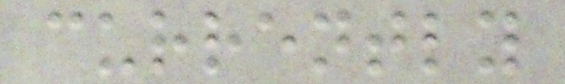currently
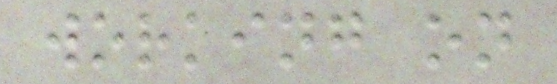working on
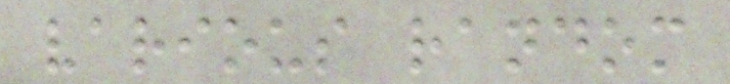various random
